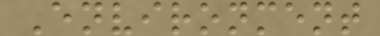Environment
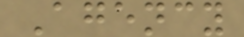Agency
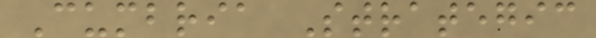Cumbria Strategic
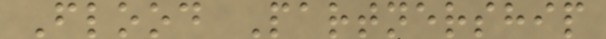Flood Partnership
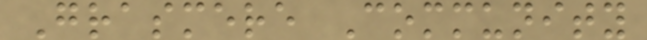Grasmere Community
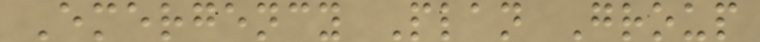Emergency Plan Group
